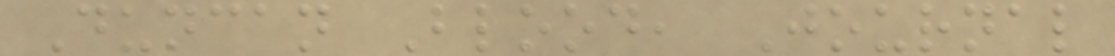Duncan Blood, Journal
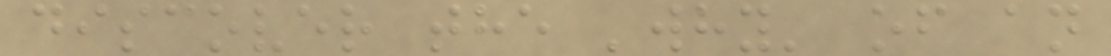discover the 'why' of an
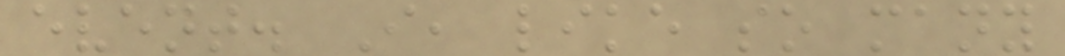event. I, like so many
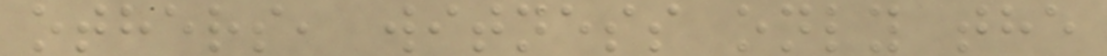others, witness only the
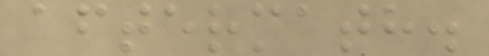aftermath.
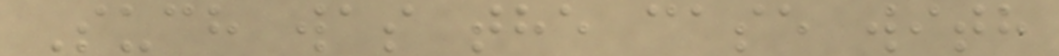Such was the case with
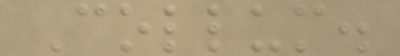Collum.
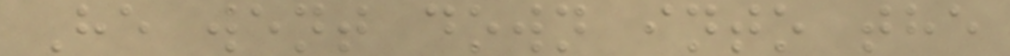He went down into the
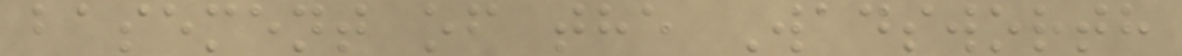basement of the Wadsworth
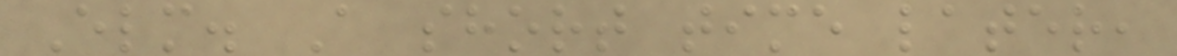Elm. A short time later,
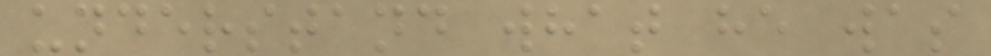understand what he was
